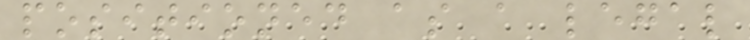positioned as a legal
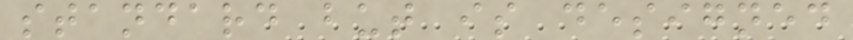standard but is designed
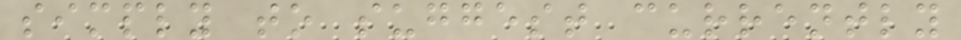simply to suggest currently
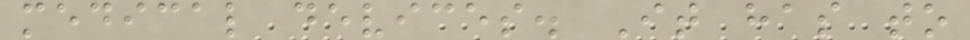medical devices. It has to
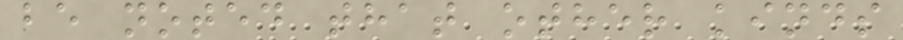be noted that other kinds
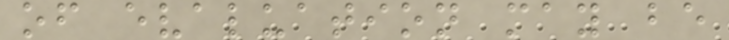of evaluation may be
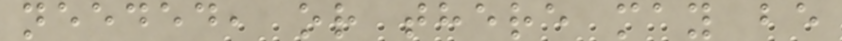needed, or there may be
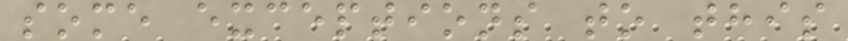some exceptions to this
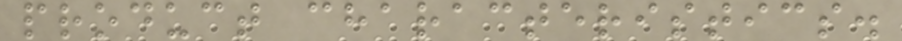product characteristics.
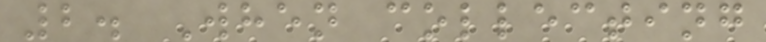2. When collecting
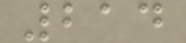214
